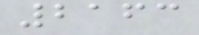2163
